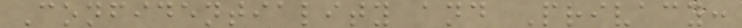Confidentiality and Privacy:
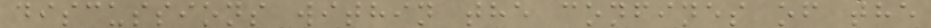discussions within the confines of the
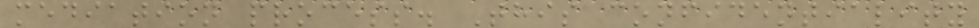mediation process. This confidentiality
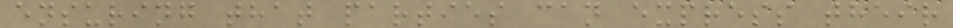ensuring that parties can express their
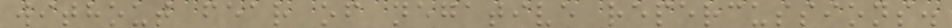without fear of negative repercussions.
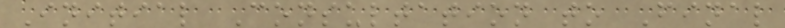Initial Consultation to Final
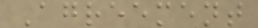Agreement
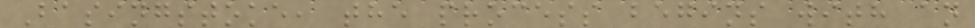Basingstoke, the process begins with an
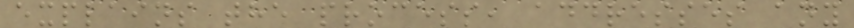explains the process, addresses any
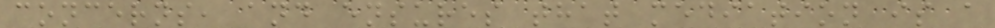concerns, and ensures that mediation is a
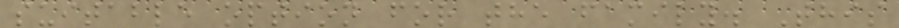suitable option for the family. This
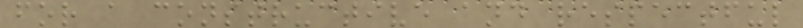for a constructive and respectful
